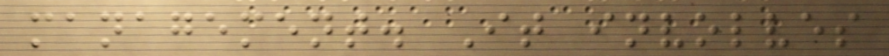management. It involves
